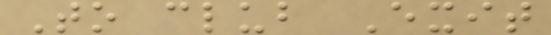To club Exit
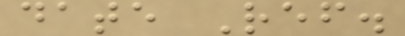date Ref.
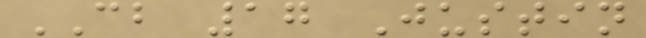CB 17 Justin
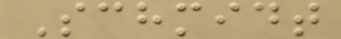Schmidt
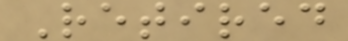Retired
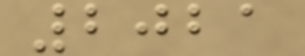2021
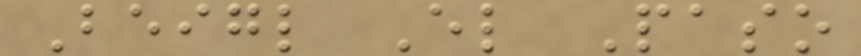Beigl El Paso
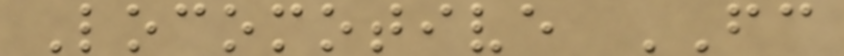Locomotive FC
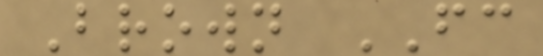Brown FC
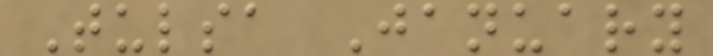Tulsa January
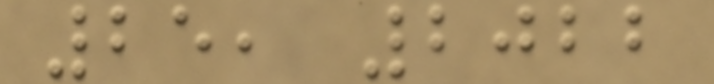25, 2022
